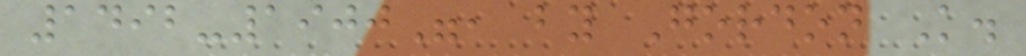1492-1900", by Gordon K.
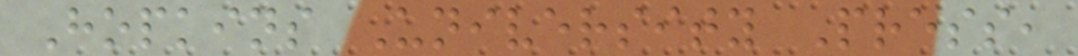Hopkins University Press,
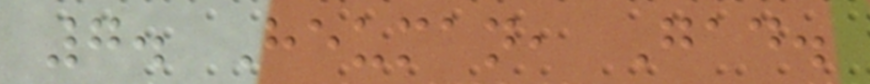7. Heuman, Gad.
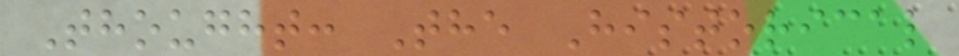Thought: The Historical
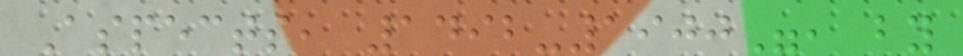Aspects, 1492-1900", by
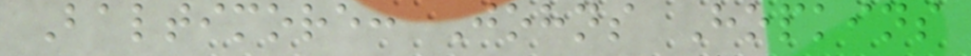Baltimore: Johns Hopkins
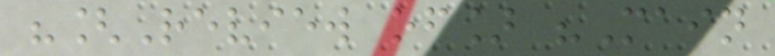"[Review of] "Main
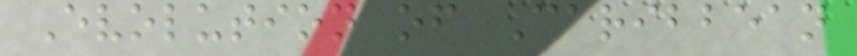Evolution of Caribbean
